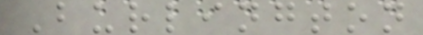Burlington
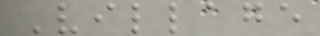Village
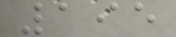195
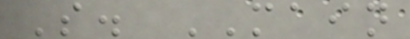S. MAIN
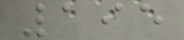195
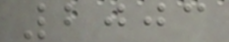2003
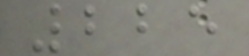225
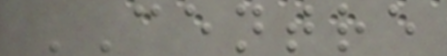CENTRE
